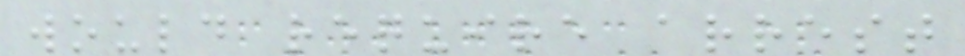would require arrest
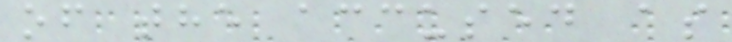of the accused as
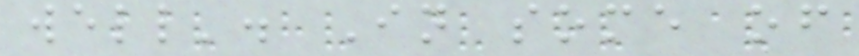well'. In some of
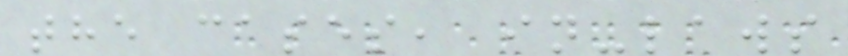the cases, in-laws
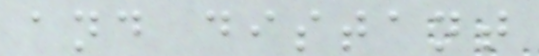and distant
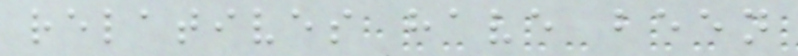relatives have been
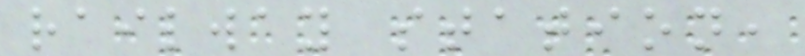railway station,
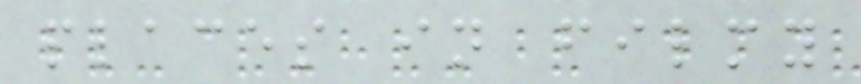places in filmy
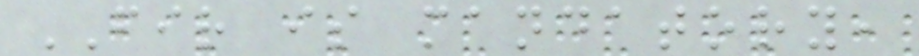FIR is mandatory,
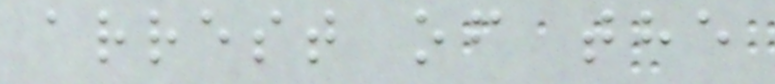arrest of the
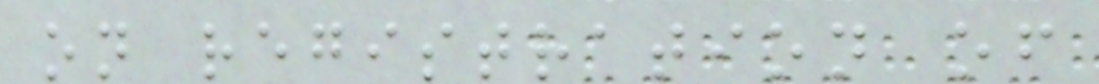on registration of
